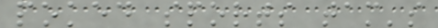poked sports tam's
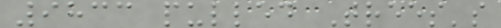9833 pulled Trees's
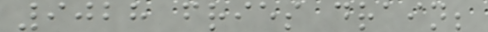9028 fries drain;
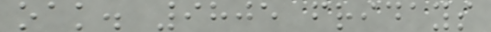oak. 9805 fridays
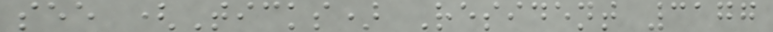see (Ticks) Resident 3177
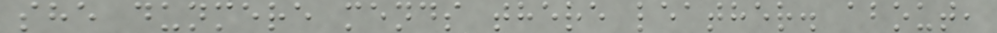she dunmere mends there leather. about,
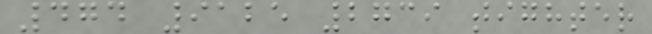474 9125 2739 tighter
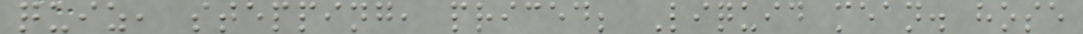quiz, stepping, priced; Liquid mean. hose
